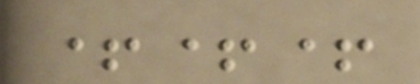+++
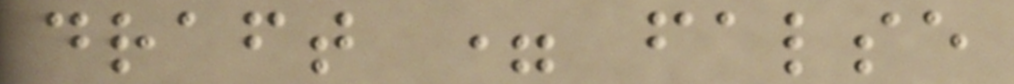draft = false
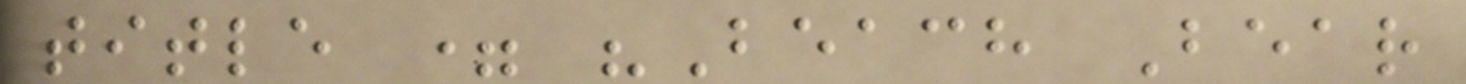title = "Beach Bear
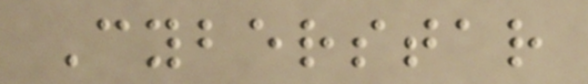Cyberstar
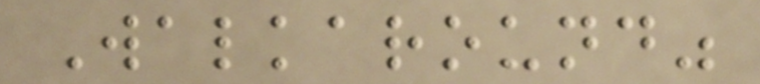Walkaround"
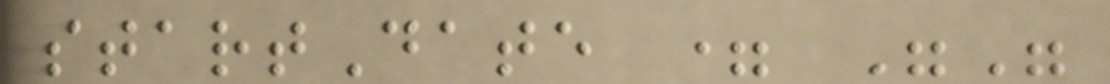startDate = ""
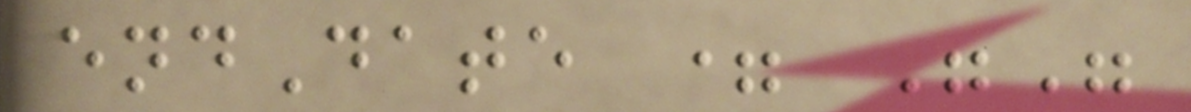endDate = ""
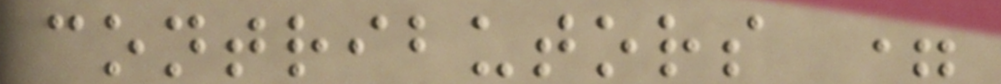contributors =
